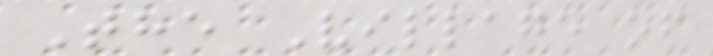The Village of
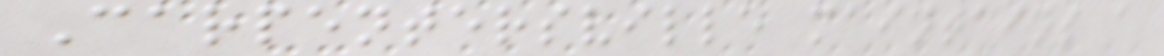Carpentersville maintains a
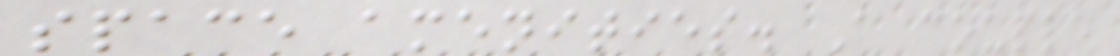space amenities. A couple
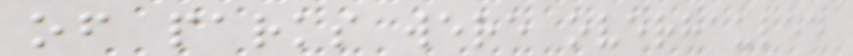of parks were overhauled
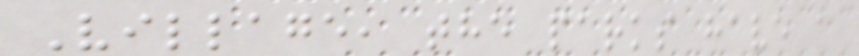Village, the parks have a
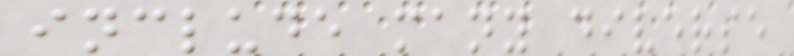include many diverse
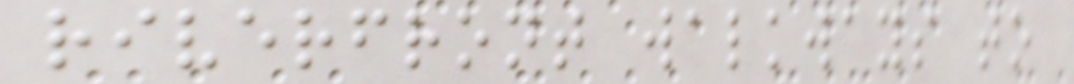riverfront walkways to
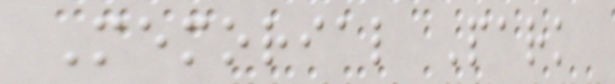Memorial Park
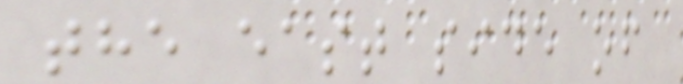the east side of
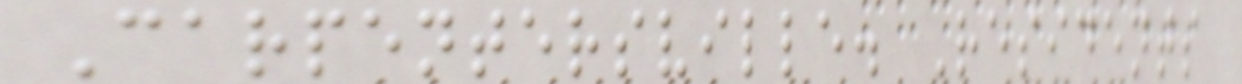Carpentersville. Residents
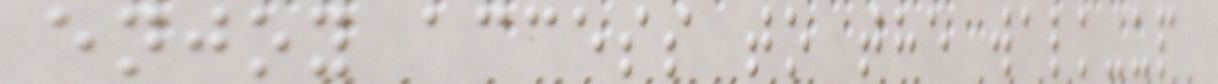enjoy access to the walk-up
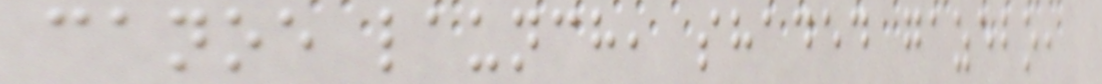canoe launch, shaded gazebo,
